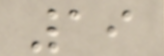19
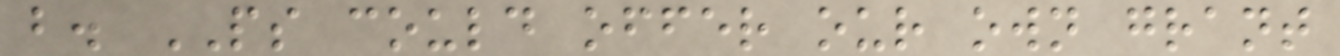b. PS could offer our own grant
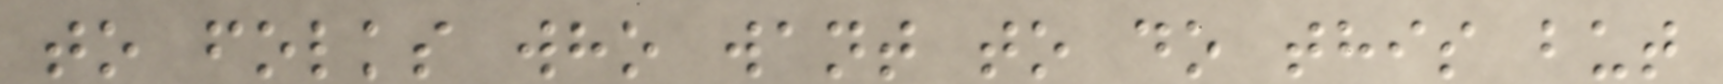to folks who want to do this but
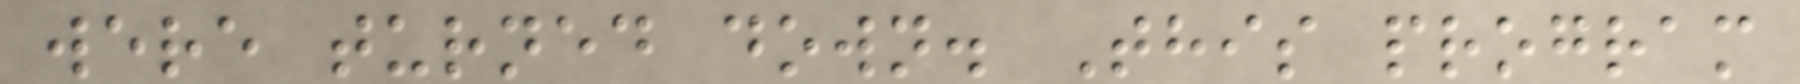were turned down. This program
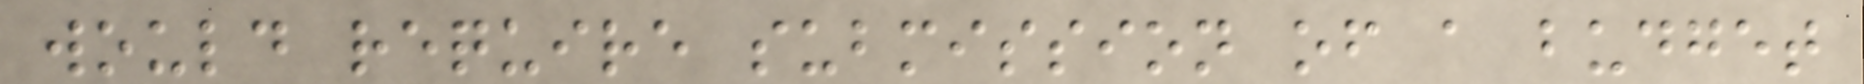would require submission of a budget
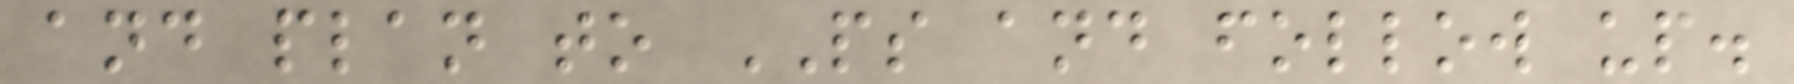and plan to PS and follow up.
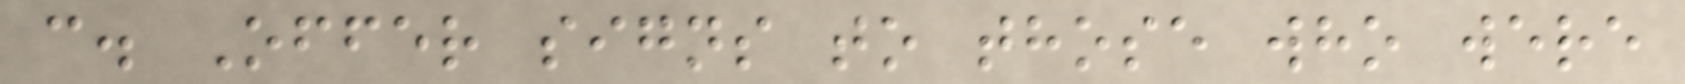c. Offer signs to those who were
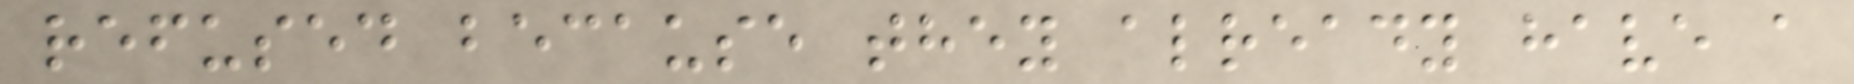refused because they already have a
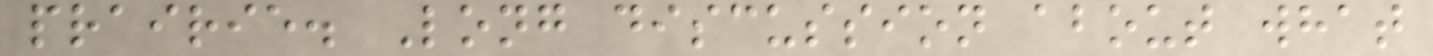prairie. Long discussion about what
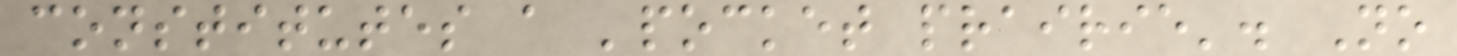constitutes a 'pocket prairie'. No
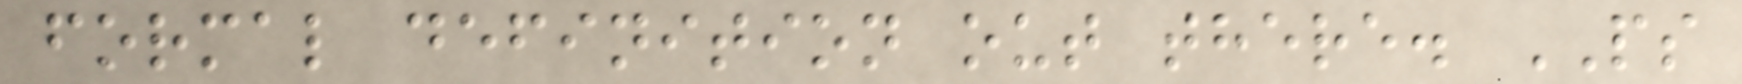formal definition out there. PS
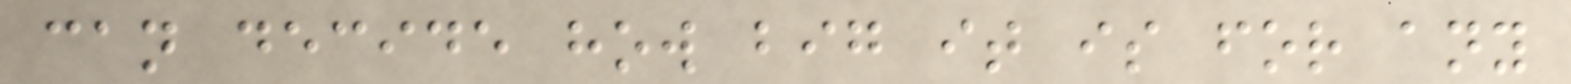can decide how big it is for any
